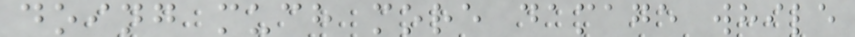doing much more damage while
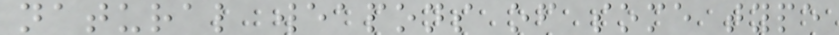natural weapons of some type
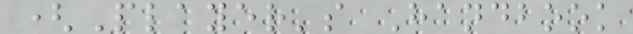(Player's Handbook
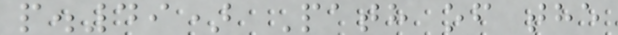p.49) Path of the
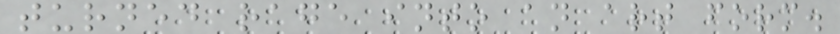turned rage into an art form.
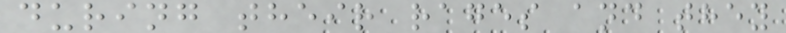during their rages and they
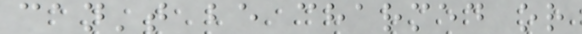can't be charmed or
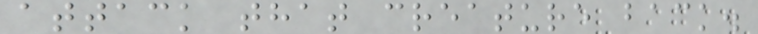attack that creature back.
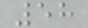58
